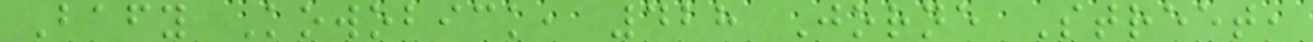Bafy Kowobick, 428 Jorne Street,
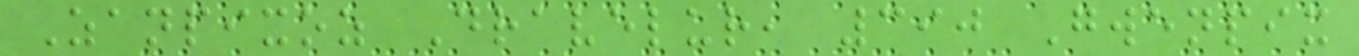Zanpixoz Dravelur, 390 Gwenpix
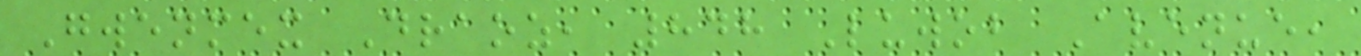Gwenmex Draoz, 848 Luwob Avenue,
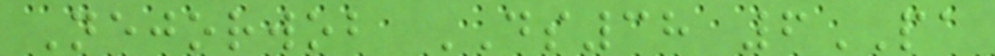Nejorwob DS38 6PA
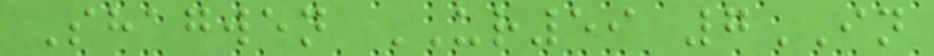Shagwen UR59 7IN
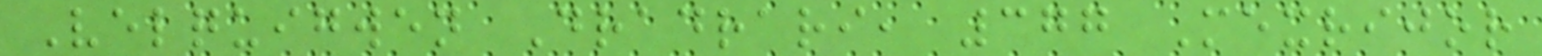Velquigwen Dradrari, 377 Mexrijor
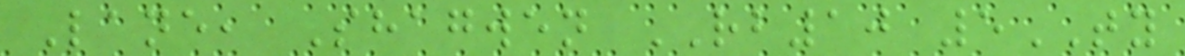Lane, Shagwen RB10 5TY
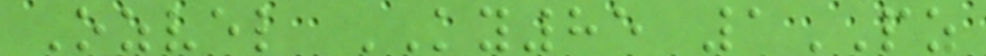Ozvel KY85 1PZ
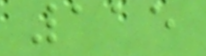115
